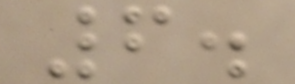6.
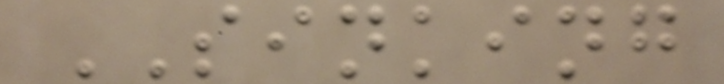SINKING
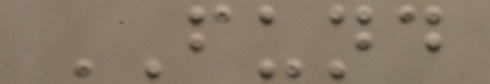FUND
